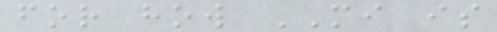for how MI is
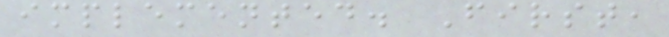implemented. First,
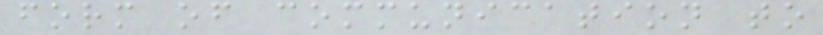form of communication to
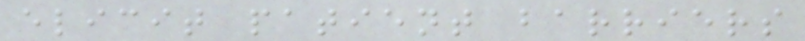elicit patient barriers
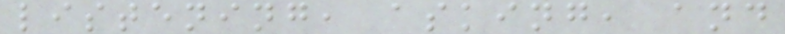listening, asking, and
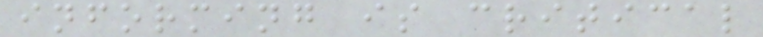informing is critical
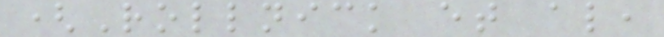(Rollnick et al,
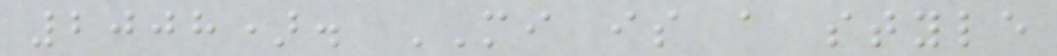2008). MI is a style
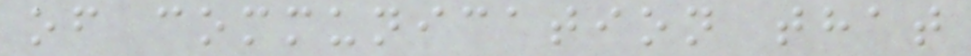of communication that
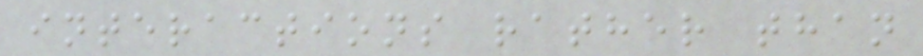interactions rather than
